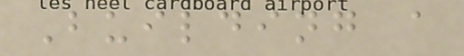Building a
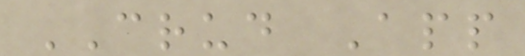CRUD App
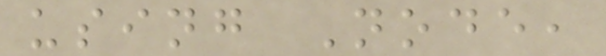using Node,
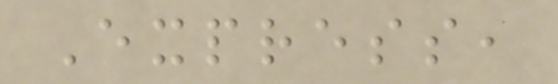Express,
